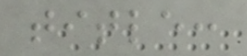title:
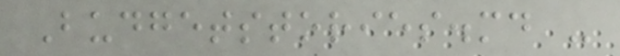Budgetstories.md -
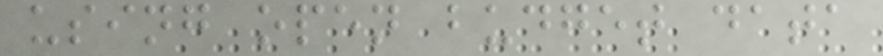using open budget data
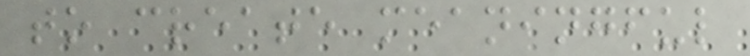to create meaningful
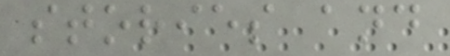stories and
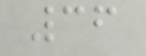36
